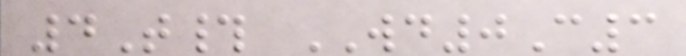4T# WD0C3
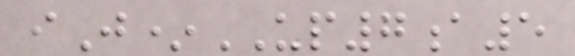iJ*UP7a5
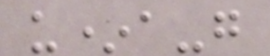u*a-g
